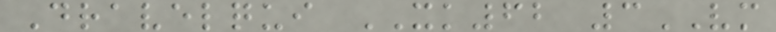Dravelqui XK62 3VM
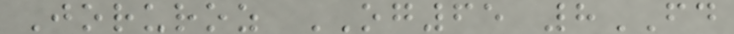Joruroz OG65 8FD
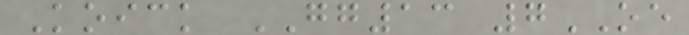Koick GG13 7OE
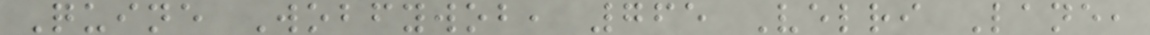Quine Wobfywob, 765 Velri Lane,
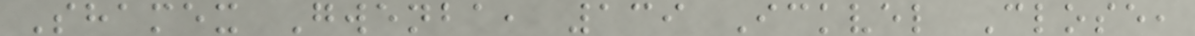Shamex Gwenba, 139 Ickvel Close,
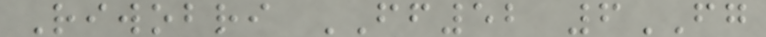Riwobri FF52 6FG
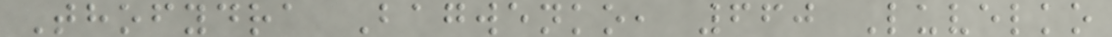Thofydra Bagwenko, 660 Luvelko
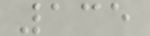135
